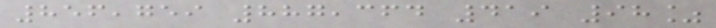856,759 887,364 419 98%
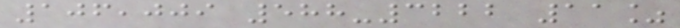106,009 588-3222 11%
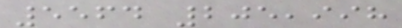5564 205,998
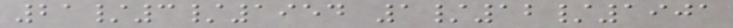21/3/1954 1/12/1901
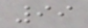99
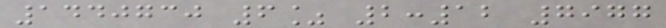1440730 6% 2:12 7977
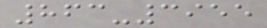863-3955
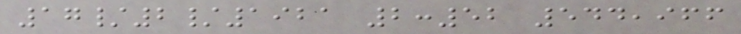17/2/1921 2:52 544,966
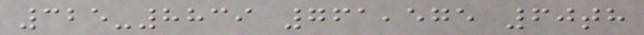325-8839 761,575 60th
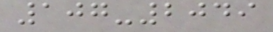107-2049
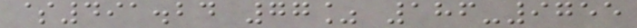$491.24 77% 186-9755
